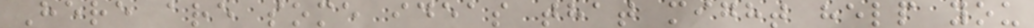Here are some ideas that might help you
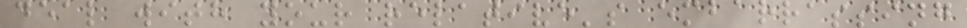deal with your relative's embarrassing
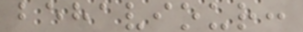behaviour:
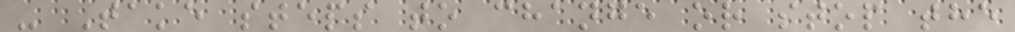- Take steps to change or stop the
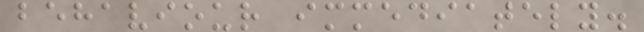behaviour immediately.
